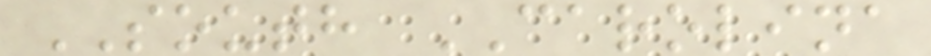SOUTH CAROLINA
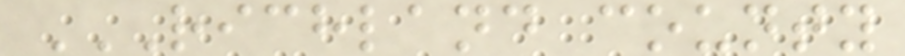RICHLAND COUNTY
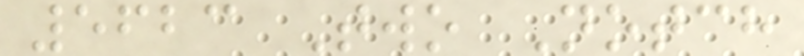5623 Two Notch
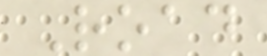Road
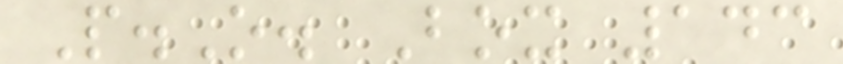P.O. Box 143
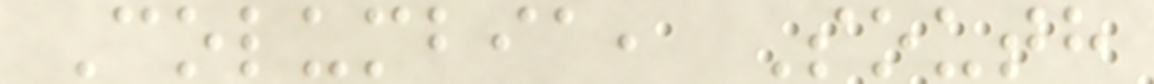Columbia, South
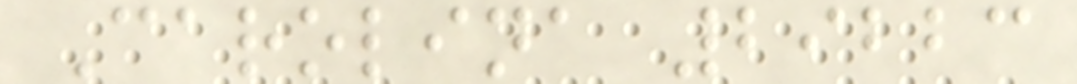Carolina 29223
